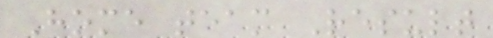Home team Result
